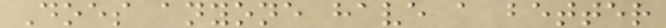Does anyone have a better
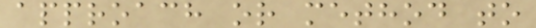approach or method to
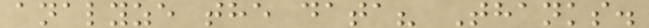analyze the data? Thanks.
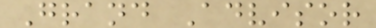Grand Advisor
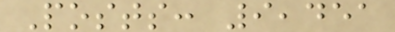Posts: 9,451
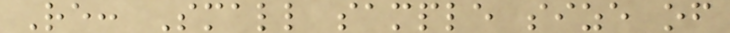Re: Small sample size of
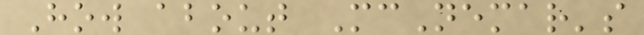How about McNemar's
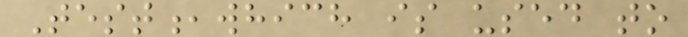Test,which is used to
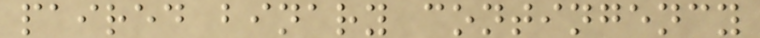paired binary contingency
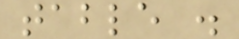table .
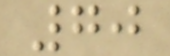70
